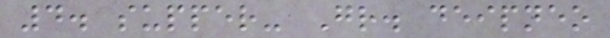4. supper- Gr. deipneo
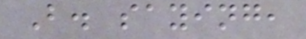B. saying,
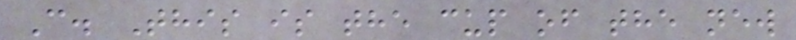C. This is the cup of the new
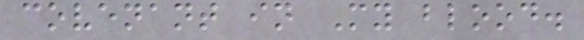covenant in My blood.
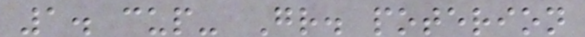1. cup- Gr. poterion
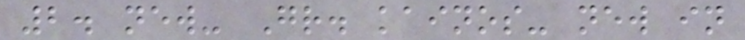2. new- Gr. kainos- new in
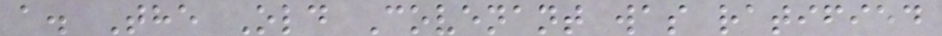a. The Old Covenant was ratified
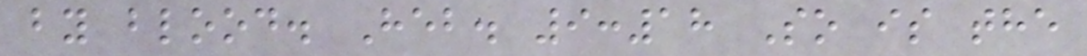by blood. Heb. 9:18 So is the
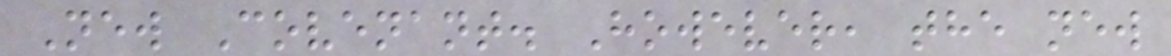New Covenant. However, the new
